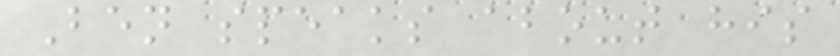Ben speaks about his
